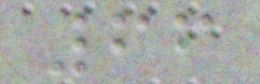66
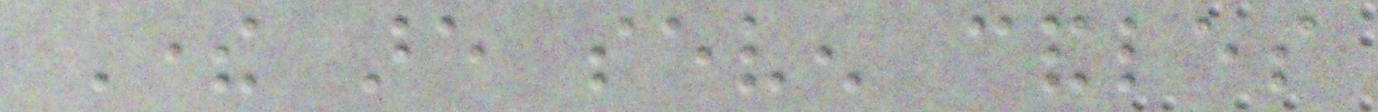There are seven candles
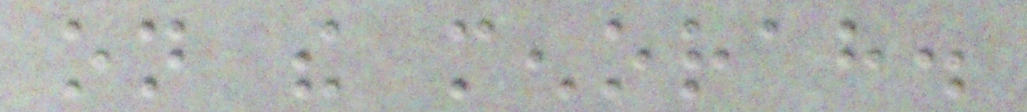on the menorah.
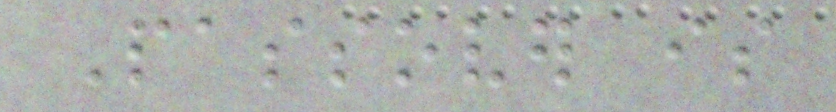Passover is
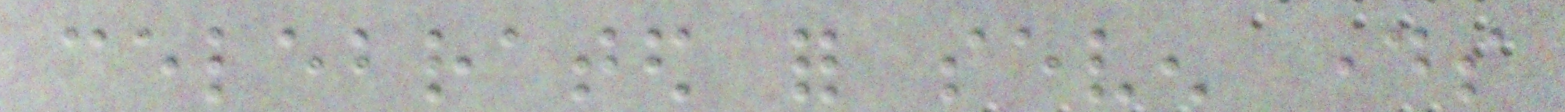celebrated for seven days
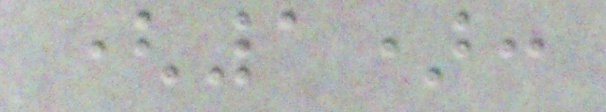(1):
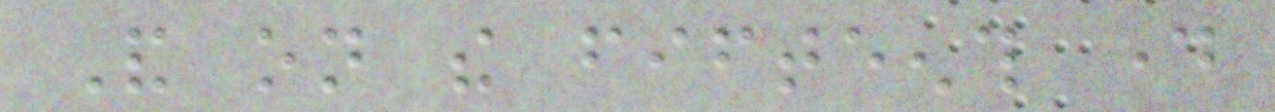And on the fifteenth day
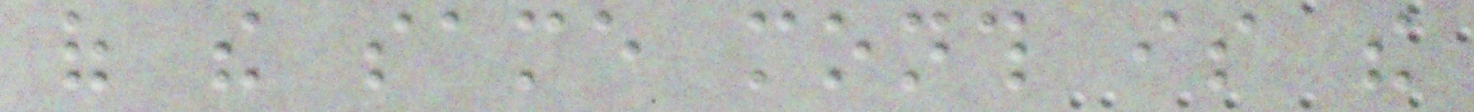of the same month is the
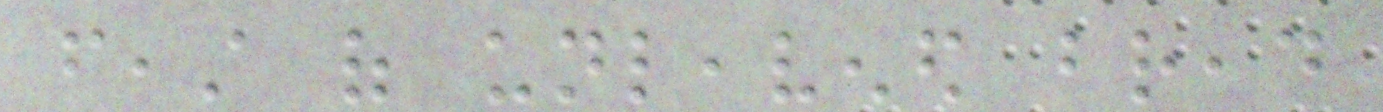feast of unleavened bread
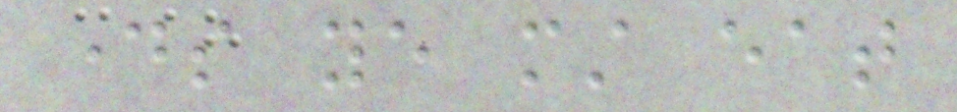days ye must eat
